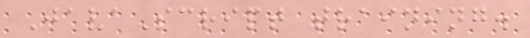JavaScript training.
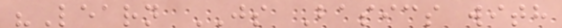"Learn JS Basics with
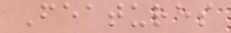Features
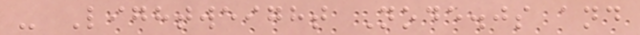- Lightweight Node.js and
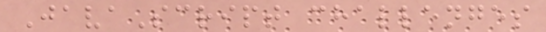JavaScript challenges
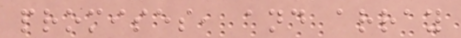promises, and array
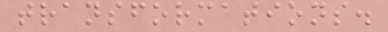transformations.
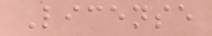License
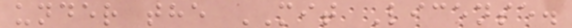under the MIT License.
